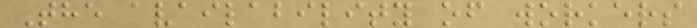The availability of workers
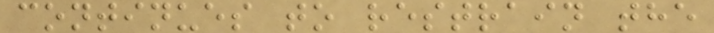continues to restrain the
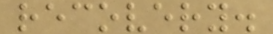recovery.
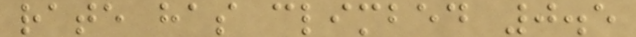rate has climbed 0.5
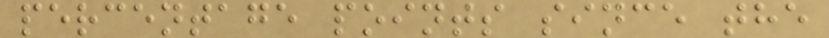percentage points since the
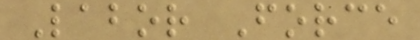Labor Force
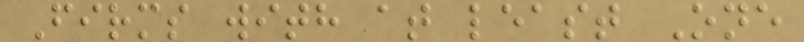Firms with at least One
